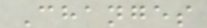Changes
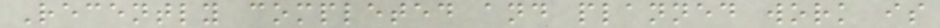Recently completed and planned work is
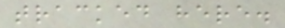tracked here.
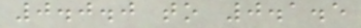0.0.0 to 0.1.5
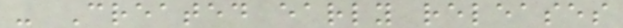- Created early releases
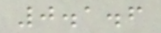0.1.6
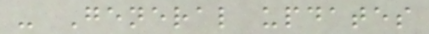- General updates
